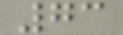73
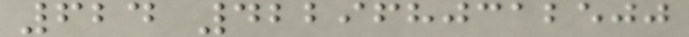624 4229680312500
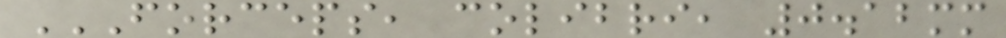FORCEPS, COLIBRI, 0.12MM
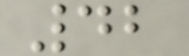42
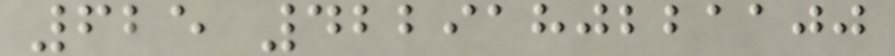625 4229180221100
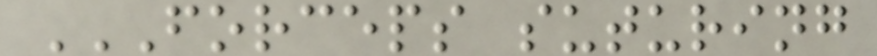FORCEPS SUTURING
